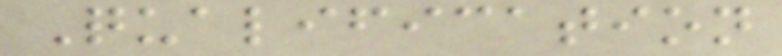Qualification
